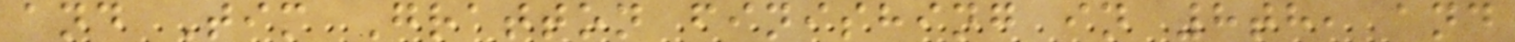and Tim Gratton finishing in 8th, and
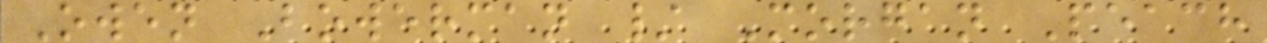Owen Bowerman / Morgan Peach
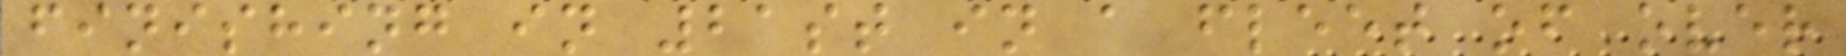finishing in 21st in a fleet of over
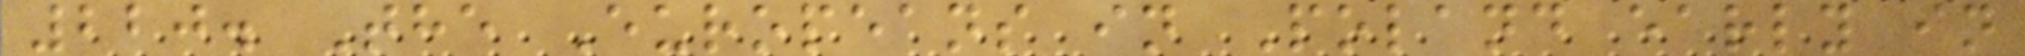220. The Europeans in Poland early in
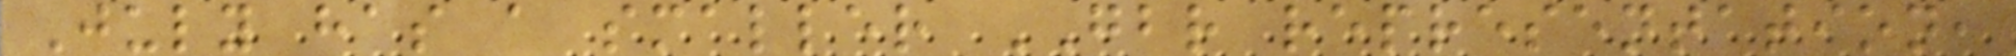July has a smaller GBR representation,
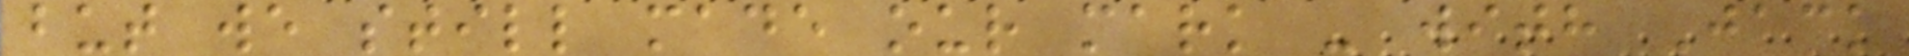but we still made our mark - with Jack
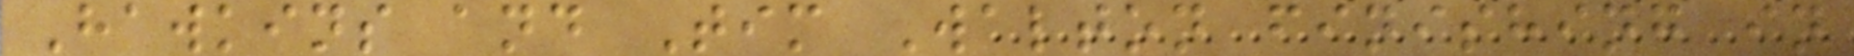Hawkins and Tim Walton finishing in
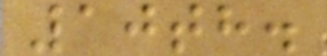10th.
